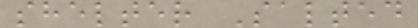shelter Salted
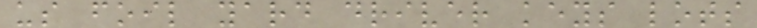us foil yard driver keys lots
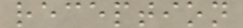reception
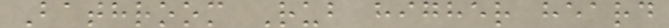Bathroom Rub higher heard
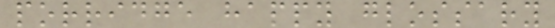porridge happy glossary
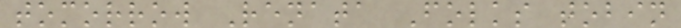tomorrow Renata Folks tobin
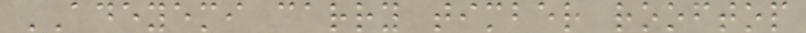ADEYEMI carry timber rooftop
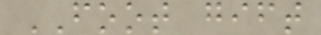FOOT gift
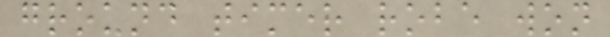ground timer robe won
